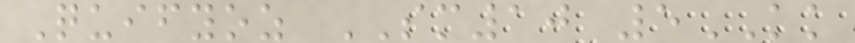Quifyoz SM10 5KK
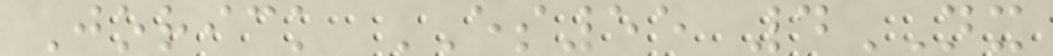Jorick ES55 4NX
